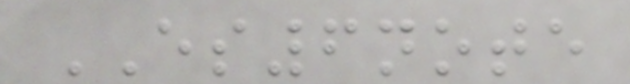ES6note
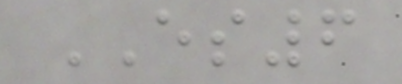ES6
